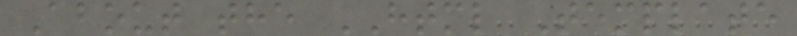About the HTML Template
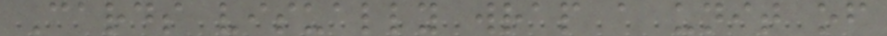Cards visually wrap a unit of
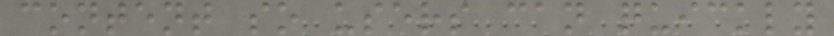content so users can quickly
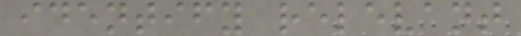identify relevant
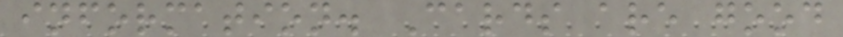information. Cards are good
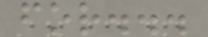for...
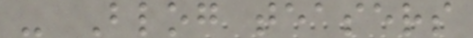- Blog teasers
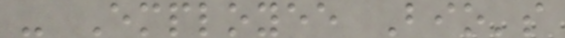- Employee Bio's
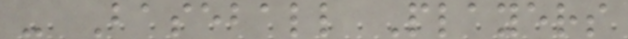- Baseball Players
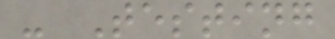- Testing
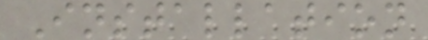Installation
